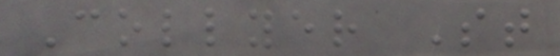Collyer St
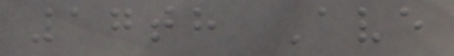17th Ave
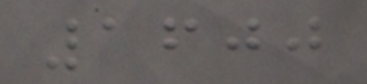1600
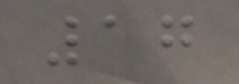17
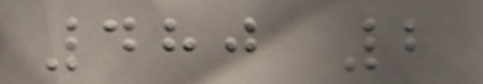480 2
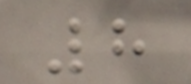8
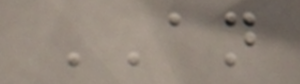AN
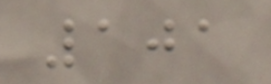101
